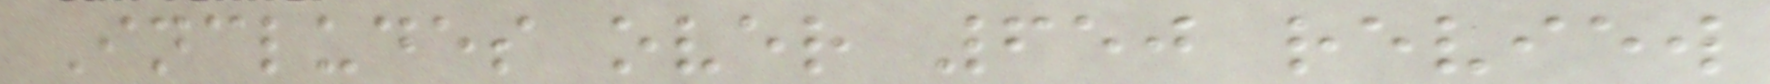Includes over 650 review
